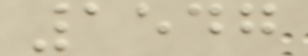1547
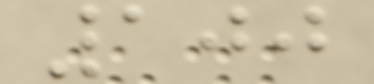100
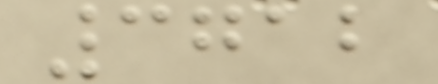3712
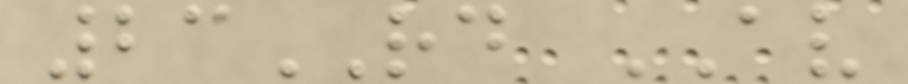23RD AV
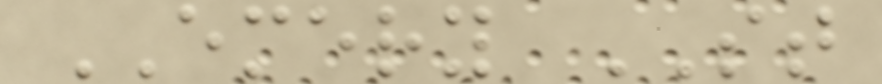EMERY ST
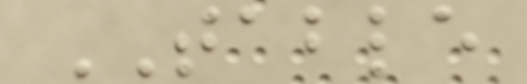TABLE
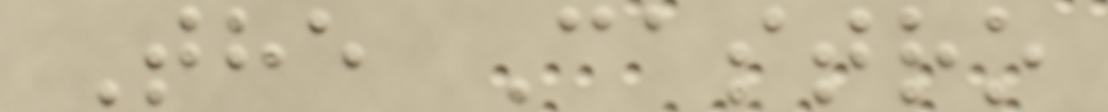The Castro
